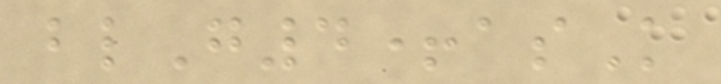blG4+asK
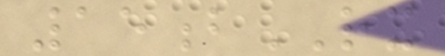15bRX
